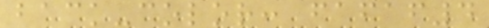back-color: fafaf4
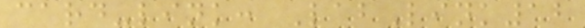card-link: LabLink12
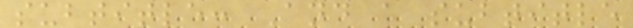subtitle: And a subtitle
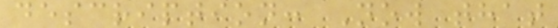description: Now that
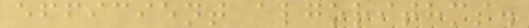efficient algorithms.
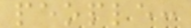people:
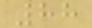88
